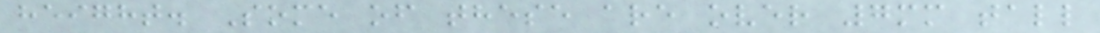height. Some of these are over 7mm tall
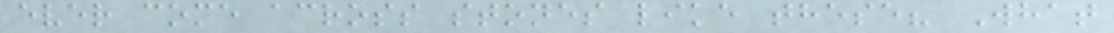ever come across stones like these? What
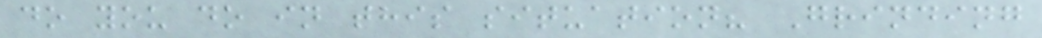do you do in this situation? Grinding
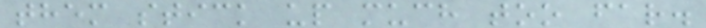them stick up much too far.
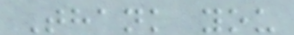Thank you
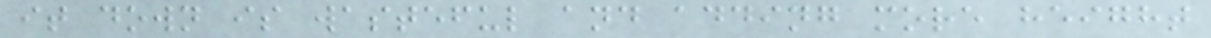it down is wasteful and adding more height
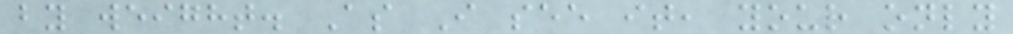by weight. As I see it, your only
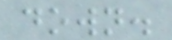down.
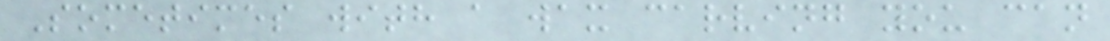Sometimes with a wax carving you can
